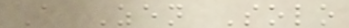A Zen Solo
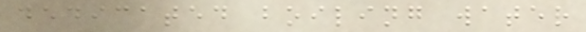dedicated boiling water
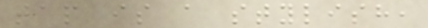tap is a stylish,
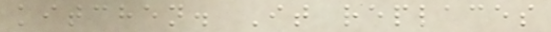kitchen. It replaces
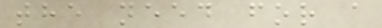the need for a
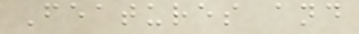Features and
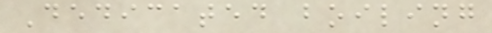Dedicated boiling
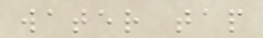water tap
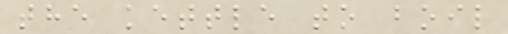the kettle to boil
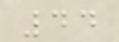44
